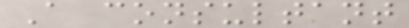A consultant
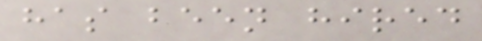has been hired
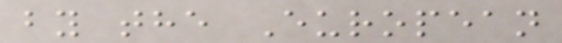by the European
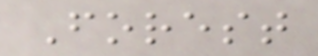Forest
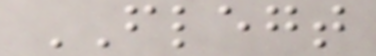FLEGT
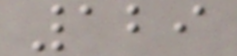129
